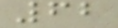62
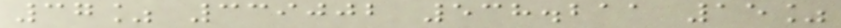37% 339002 538.211 15%
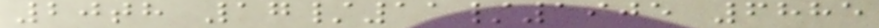20th 17/11/1905 6885
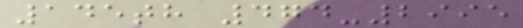145th 474-2995
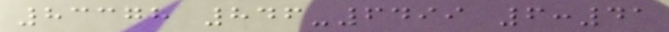83378 846-6499 6:41
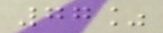77%
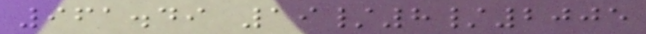961.49 19/8/2005
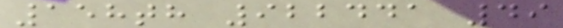158th 922441 49
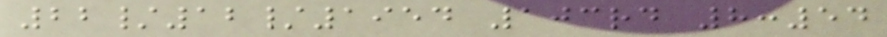22/12/1954 103rd 8:54
